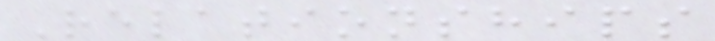Relationships
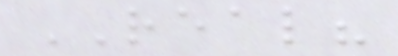REAL?
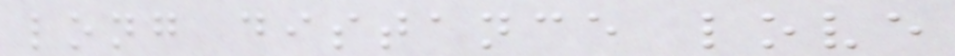long distance love
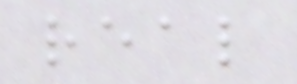real
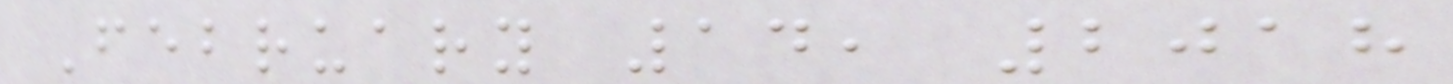February 14, 2018
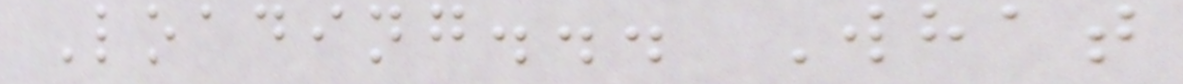Loading... What
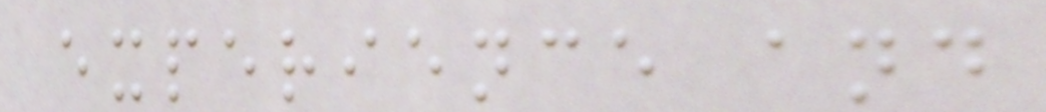experience and
